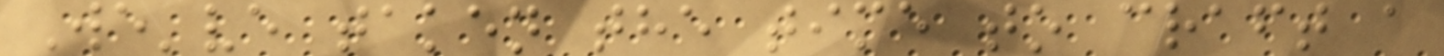We've taken the time to craft a
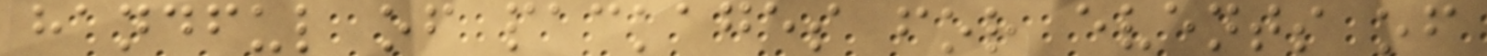handful of packages for events of
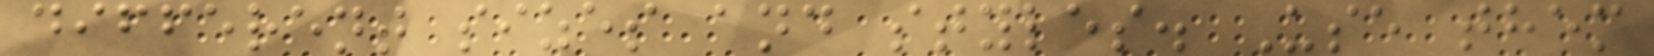different sizes and styles. Use them
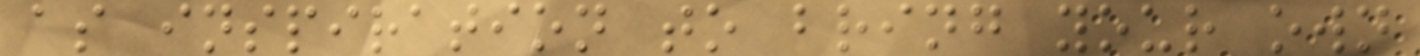as inspiration to bring your own
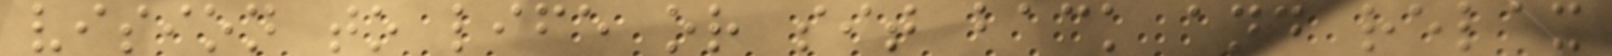vision to life or sit back and relax
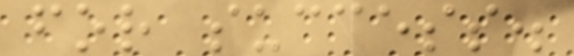for success.
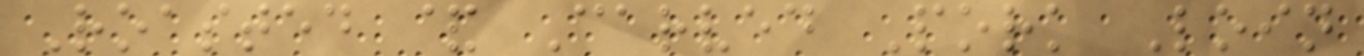Roasted & Carved Pork Loin
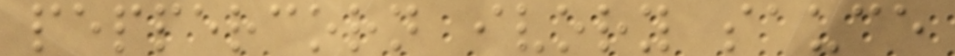peppercorn ivory sauce
